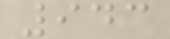943
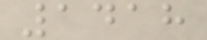1418
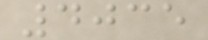4035
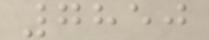7850
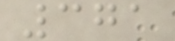371
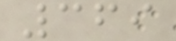369
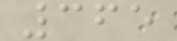365
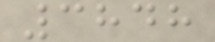3848
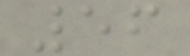56
